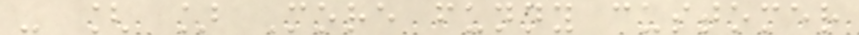- [ ] More funny customer
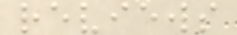reviews
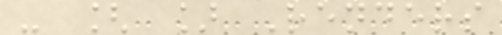- [ ] Renders
